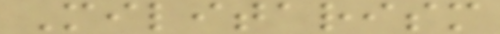Militarism
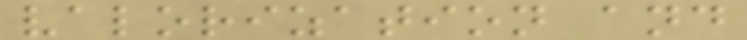valorization and
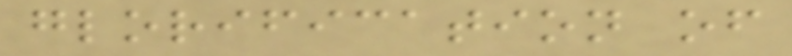glorification of
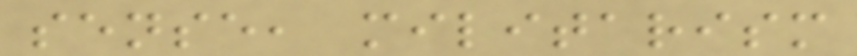sense, militarism
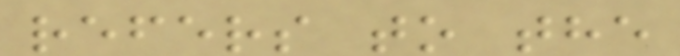refers to the
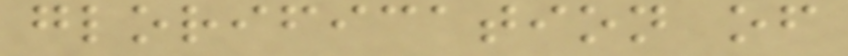glorification of
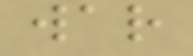war
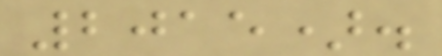2015).
